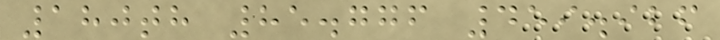180th 85.776 459.926
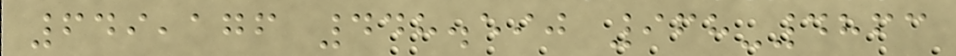649,176 448.590 968-4863
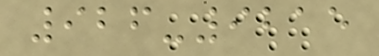926-9215
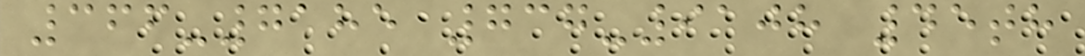366-7185 737-9108 45th
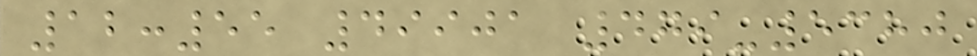12:55 49901 479-5380
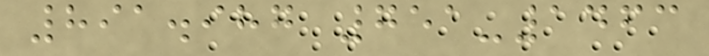891.987 751-1463
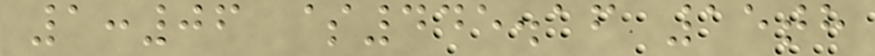1:06 $445.16 15th
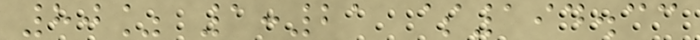80% 1:21 $194.33
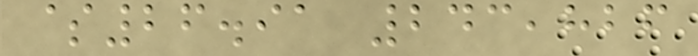$26.91 243,826
